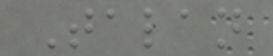Talan
